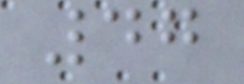47
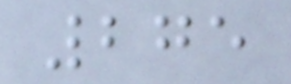275
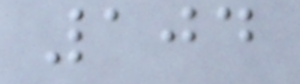104
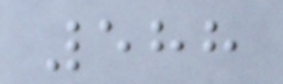588
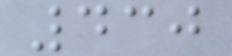430
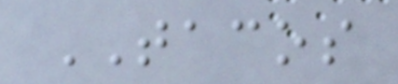TACOS
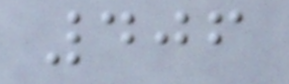406
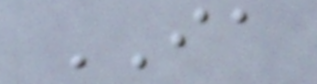IA
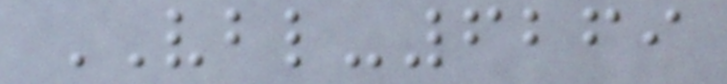VBL-6269
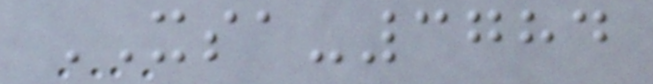XSA-3784
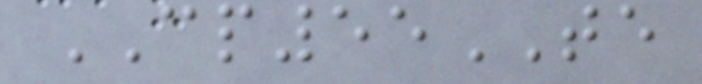CP55TE
